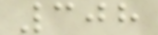308
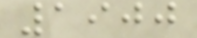1900
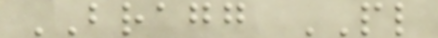BRAGG PL
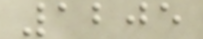1205
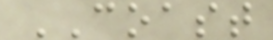COAST
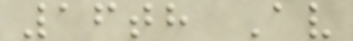16th Av
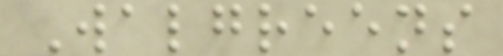Walgreens
